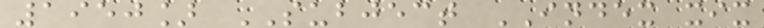1950] SUBJECT INDEX xix
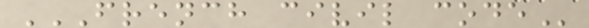FRENCH CIVIL CODE
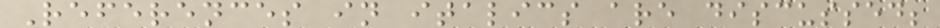References in italics are discussed;
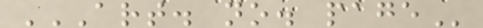ART. NO. PAGE
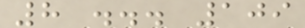8 ... 109
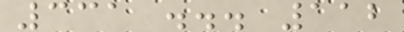331 ... 112
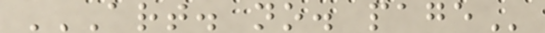ART. NO. PAGE
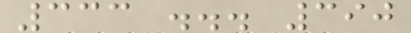333 ... 390
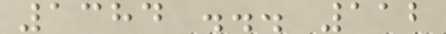1384 ... 112
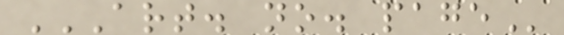ART. NO. PAGE
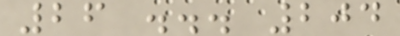26 ... 204
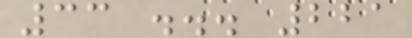33 ... 221
